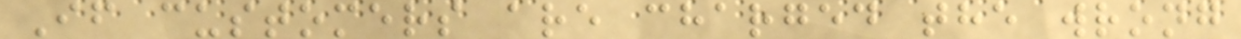If customers are charged the wrong
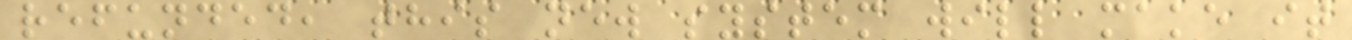refunded, this new system will make it
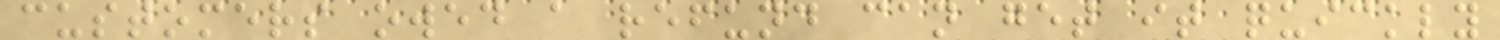customers owed a refund can get it quickly
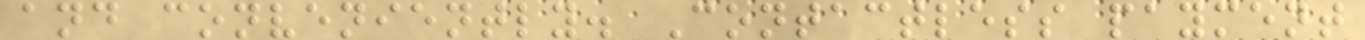and conveniently. Contactless payment
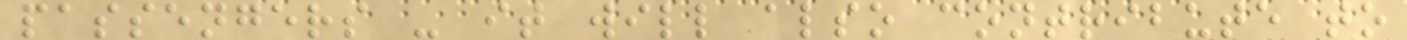passengers - it will also contribute to
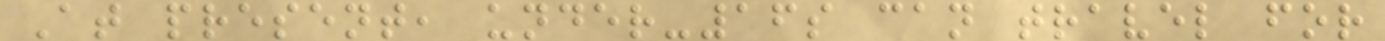At present, under-16s can travel for
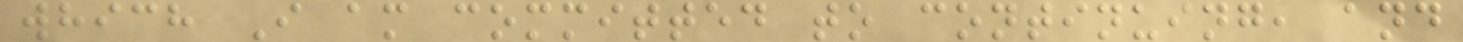which I am committed to continuing, and
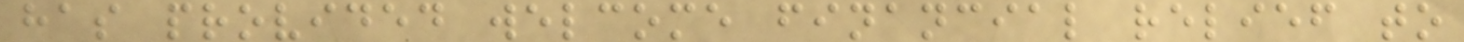has provided welcome financial relief to
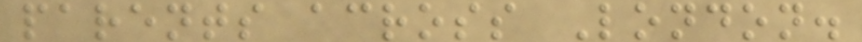parents across London.
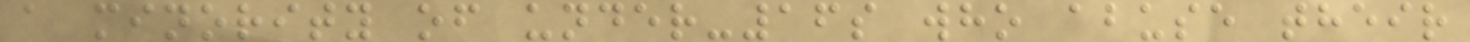a minority of under-16s who abuse their
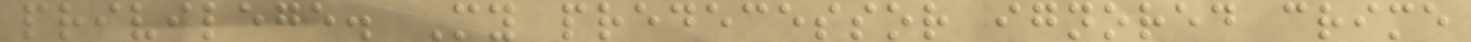privilege. My predecessor ignored crime
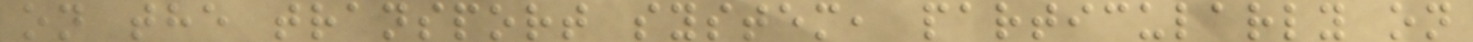on the transport system, particularly on
